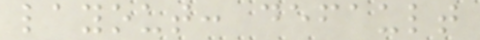layout: default
